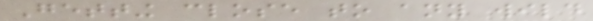Getting close to any wild
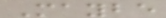Maybe
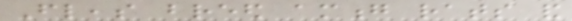Fleas breed among rats and
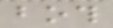both
